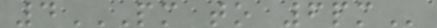4PM TO 6PM
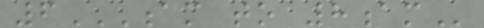6AM TO 8AM
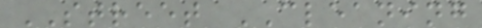STREET CLEANING
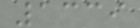1339
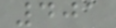401
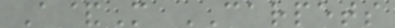A&M CARPETS
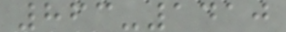863-1410
